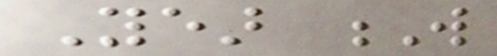Year W
